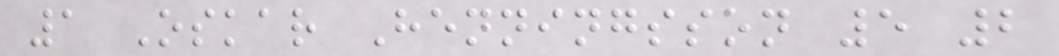1 Oskar Henningsson 5 2
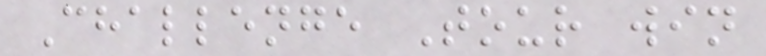Challenge Tour win
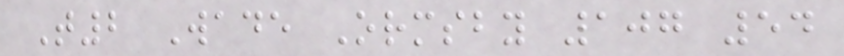T2 Wade Ormsby 107 54
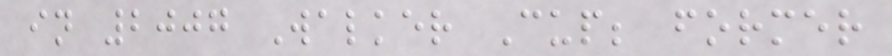in 2007 Walker Cup; former
